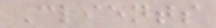Clients
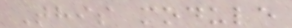This module
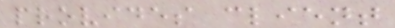provides client
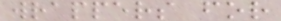wrappers for
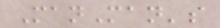ManMan's
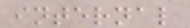internal
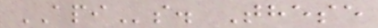APIs. These
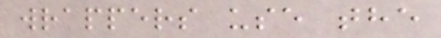wrappers use the
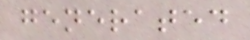generated
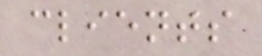clients
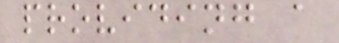providing a
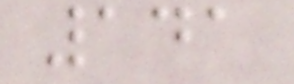141
